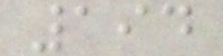194
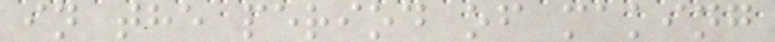in the period of making
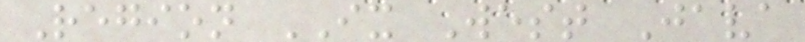Region IX West Java
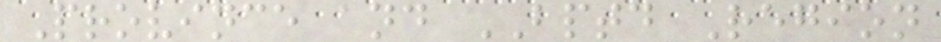Province and BPTD Region
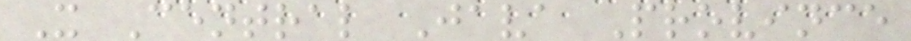X Central Java Province
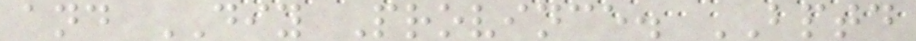and DIY Province. BPTD
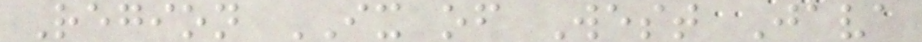Region IX of West Java
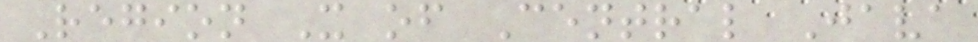Region X of Central Java
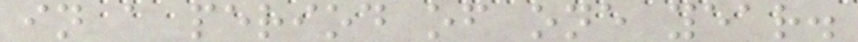in a period of one year.
